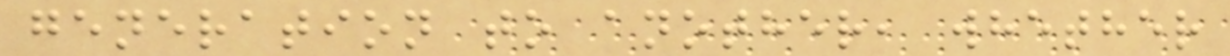generation to another, whether
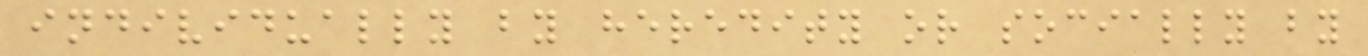individually by heredity or socially by
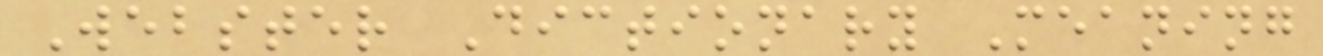Webster Dictionary Meaning
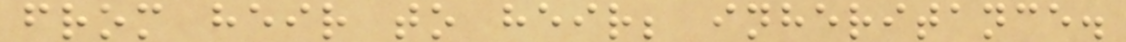from heir to heir; inheritance.
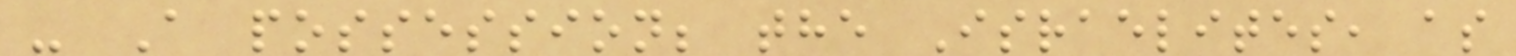- A possession; the Israelites, as
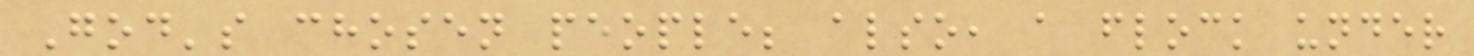God's chosen people; also, a flock under
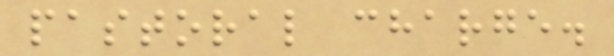pastoral charge.
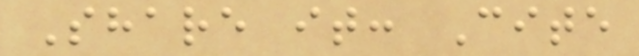Share it: Cite
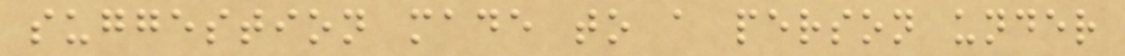suggestion made to a person under
